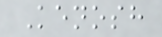Kenosh
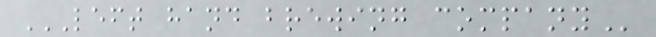LEFT HAND BREWING COMPANY
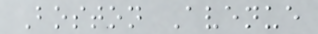Boston Avenue
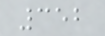352
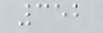352
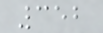352
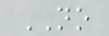NO
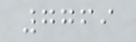7769
